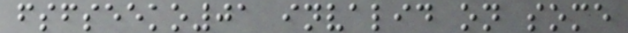fsfseeko01 invalid on some
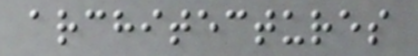architectures
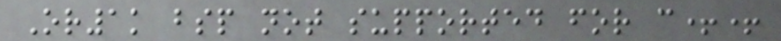Or1k bsp not supported for c++
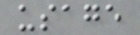usage
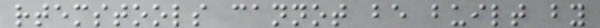rtemstools cannot be built by
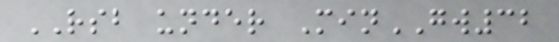RSB under MinGW32
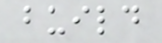build
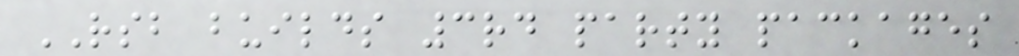RSB builds 3rd party packages
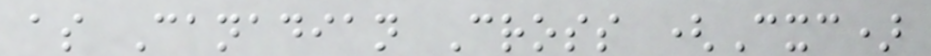as Canadian Cross (Cxc)
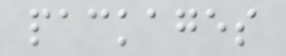packages
